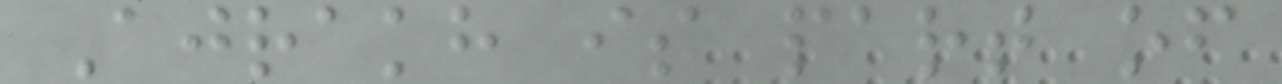Ajrakh is part of
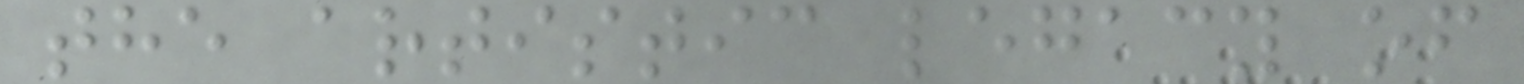the artistic legacy of
